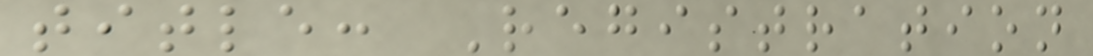title: Registration
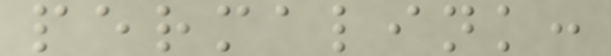permalink:
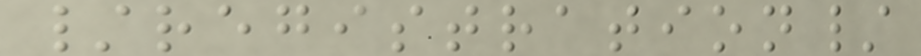/registration/
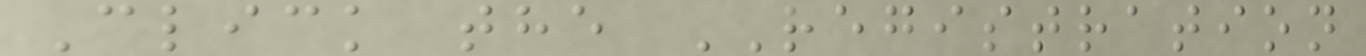Click the REGISTRATION
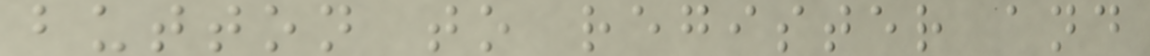button to register and
